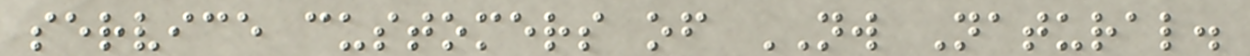service customers of NW Natural.
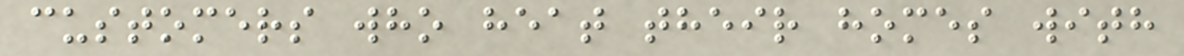customers who heat their homes with
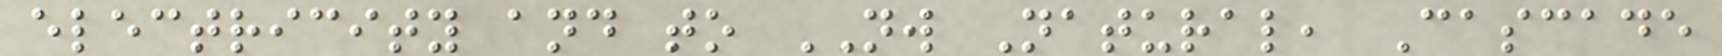electricity and to NW Natural, Cascade
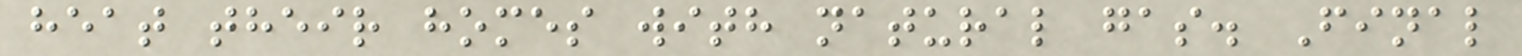heat their homes with natural gas. Final
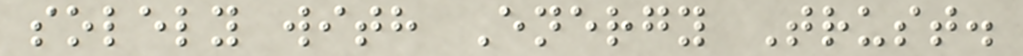solely with Energy Trust.
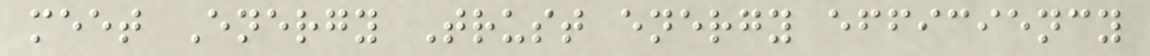meet Energy Trust energy efficiency
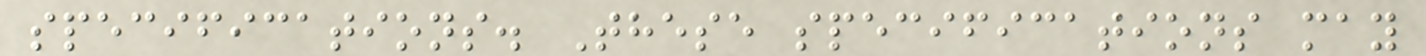specifications. These specifications may
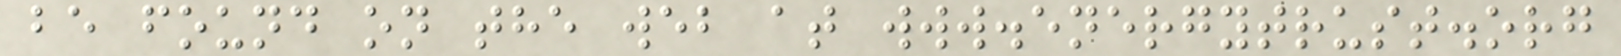be found on the web at www.energytrust.org
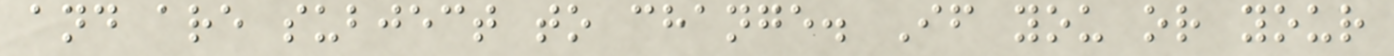and are subject to change. If you or your
